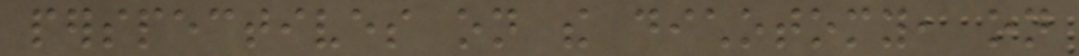perspectives on the dichotomy, on
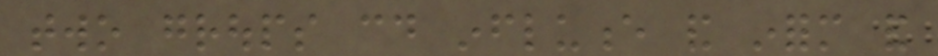two groups could influence and inform and
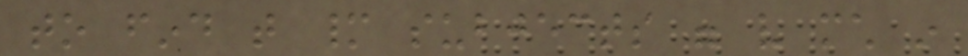to find that many subjects were very much in
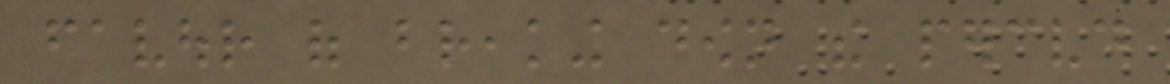favour of breaking down the perceived
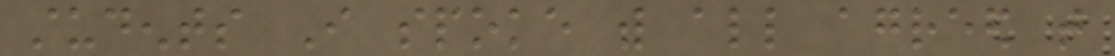students I spoke with all agreed that
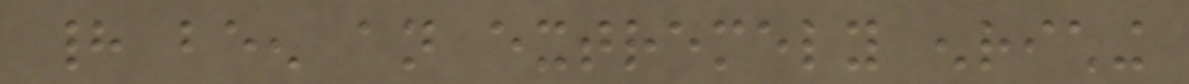had been an extremely enriching
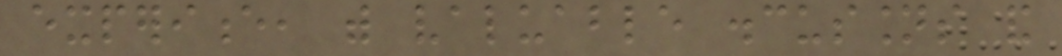experience, with valuable discussions and
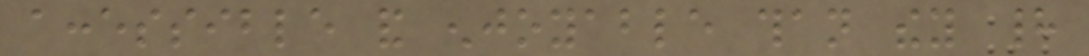accessible and enjoyable than they had
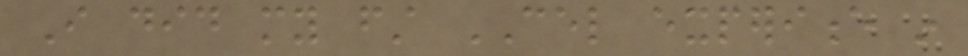I did my first CEL experience in
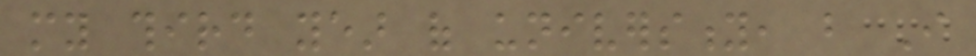my third year of university, but I
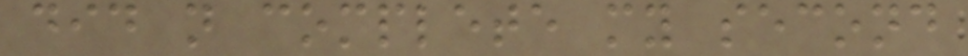did not complete my second
